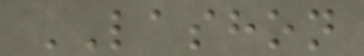LASHON
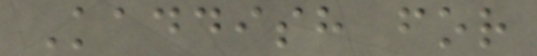Kaddish for
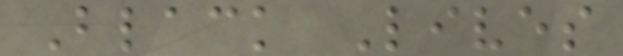Black Lives
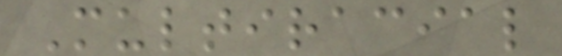Multiracial
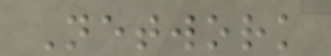Network
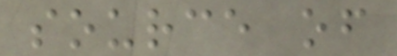source of
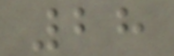28
